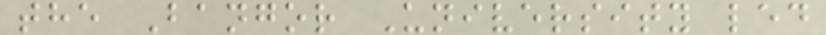the Bangor University led
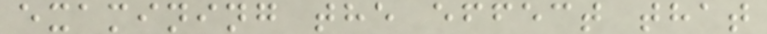examining the effect that
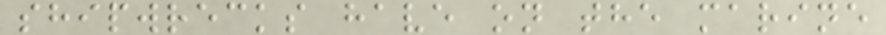shipwrecks have on the marine
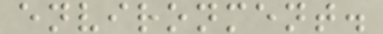environment.
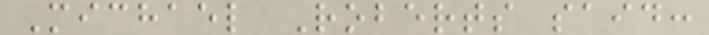Michael Roberts said:
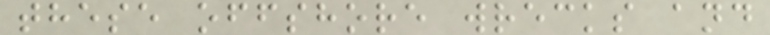these offshore wrecks and
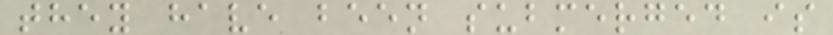they have been submerged is
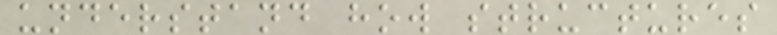understand how structures
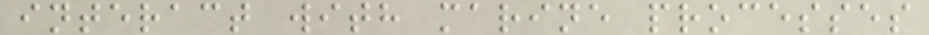interact with marine processes
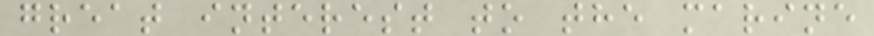great interest to the marine
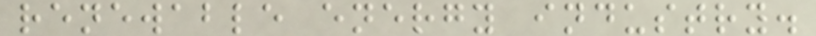renewable energy industry.
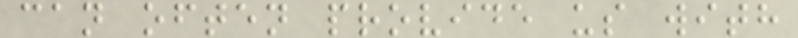can often provide us with
